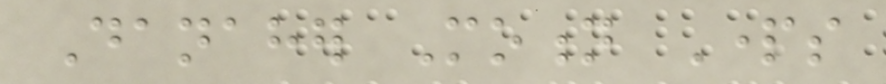Danaher Motion Parts
